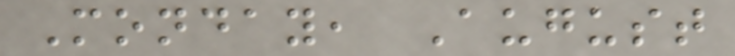Monday, August
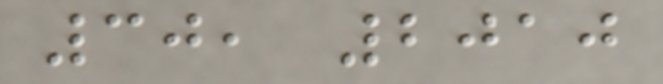30, 2010
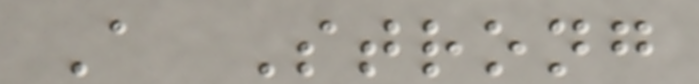A Strong
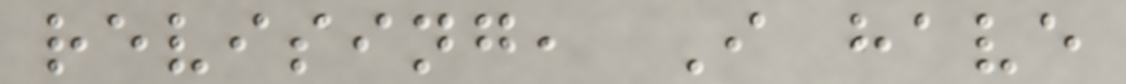revising, I have
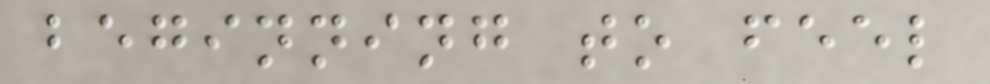beginning to feel
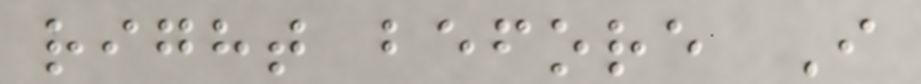right before I
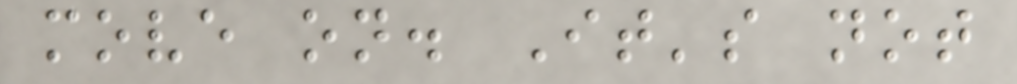move on. It's not
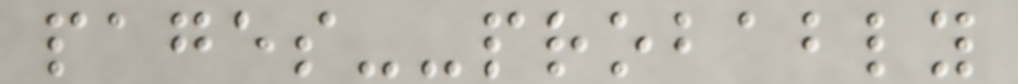pages--probably
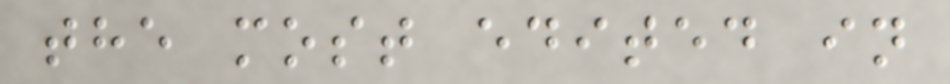the most edited in
